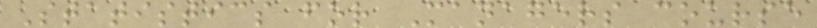Statistics for Managers course
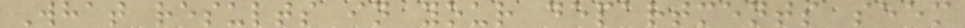What results in your departments seem
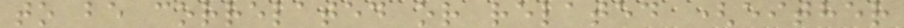to be correlated or related (either
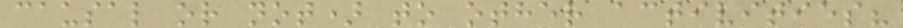causal or not) to other activities?
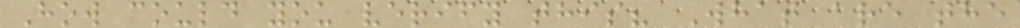How could you verify this? What are the
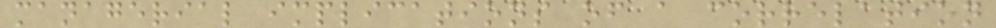managerial implications of a correlation
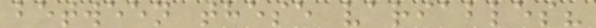between these variables?
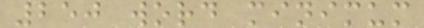250 word minimum
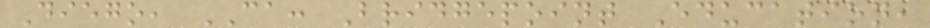Diego, CA: Bridgepoint Education,
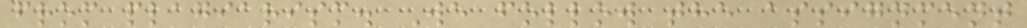from plagiarism. We follow the assignment
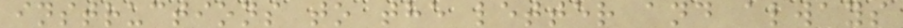instructions to the letter and always
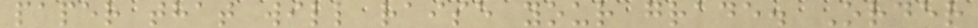paper that will raise your grade. Order
